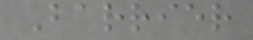Barrier
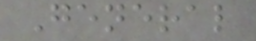General
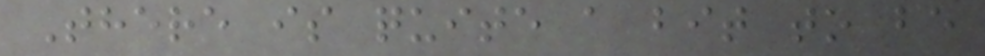There is quite a bit to be
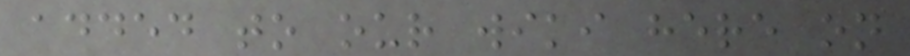added to our wiki here on
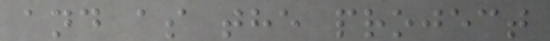and as the project
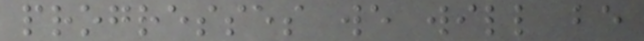progresses we will be
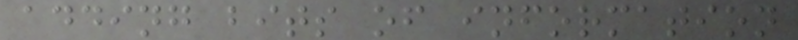adding bits of information
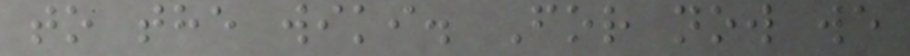to the wiki. For now we
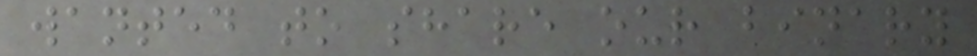wanted to share our binary
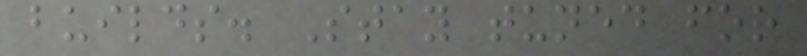builds. Stay tuned for
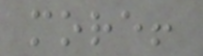more!
